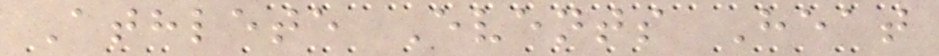Athlete Events Heat
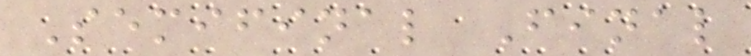Semifinal Final
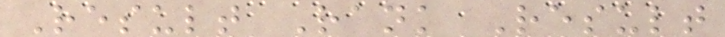Result Rank Result
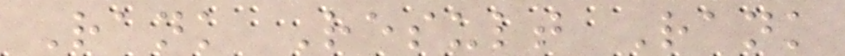Rank Result Rank
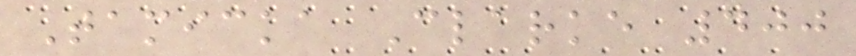Tamicka Clarke 400
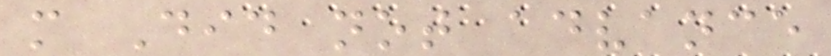m Did not advance
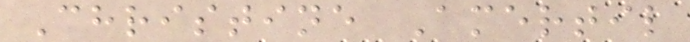Christine Amertil
